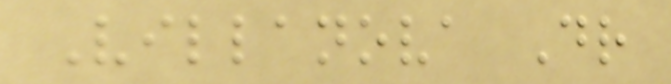Villanova Dr
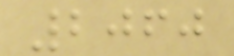2060
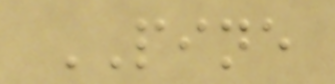PINE
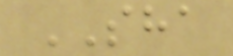SHA
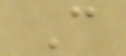C
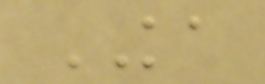KA
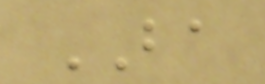BA
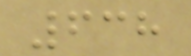638
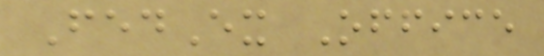FedEx Office
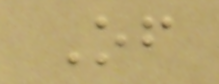Of
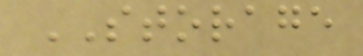STORAGE
